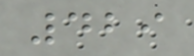429
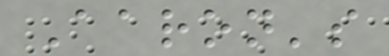Aaron's
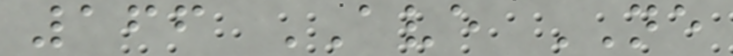166 AVE NE
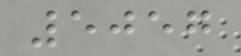5057
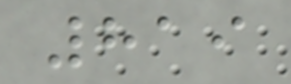819
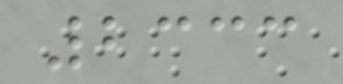2333
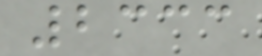2333
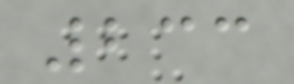233
